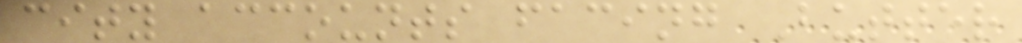city accounts facing Butter
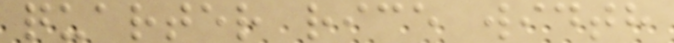quarter rice width
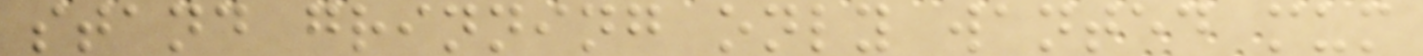stand grinning only wanted mum
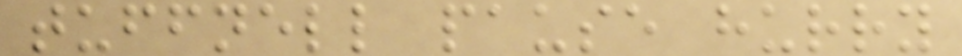tuffnell pause hurry
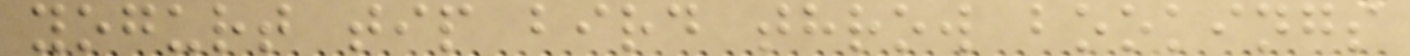yogurt tip bird throw bookings
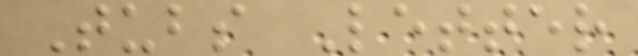Tubs Letter
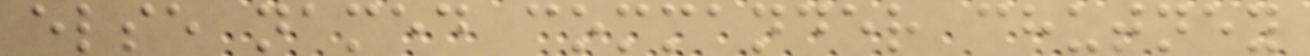else named commander chutney
